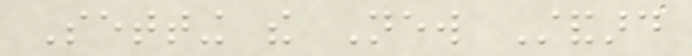Setting the New Standard
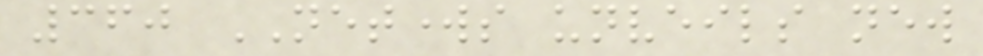360 NETWORKS unveils new
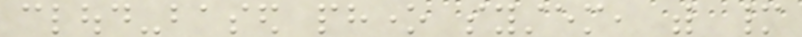cloud-based phone system, with many
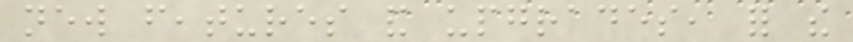new features and upgrades, for the
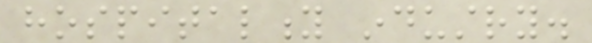hospitality industry.
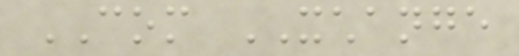COM XCHANGE
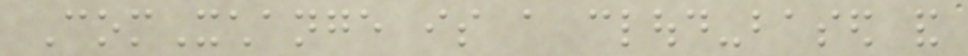ComXchange is a cloud-based and
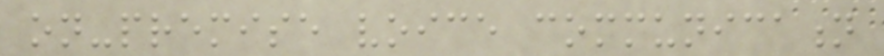on-premise voice communication
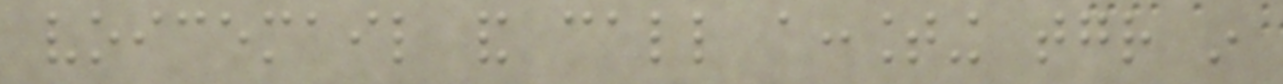voicemail and call accounting together in
